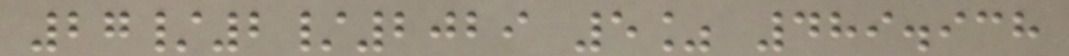27/2/2029 5% 489.938
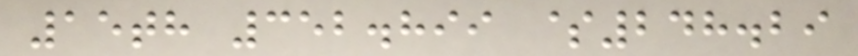15th 352.899 $248.29
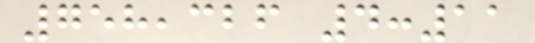758,326 4:11
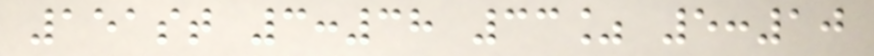151st 3:38 33% 5:10
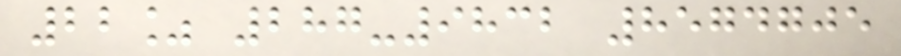22% 287-9832 8574705
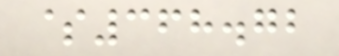$368.72
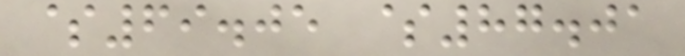$69.05 $87.01
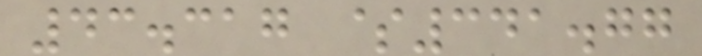43.317 $341.77
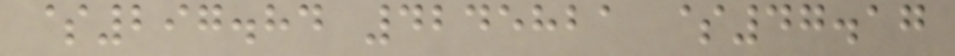$297.84 4245821 $47.17
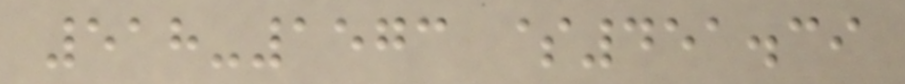518-1573 $451.39
